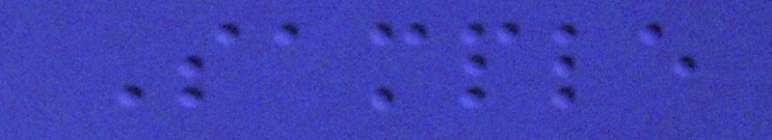Sample
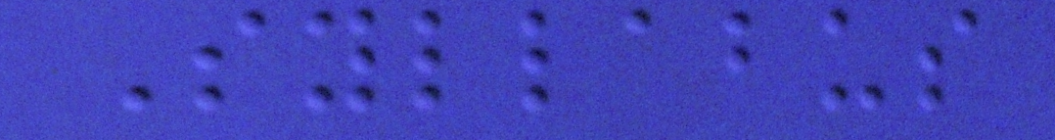Syllabus
